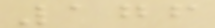176
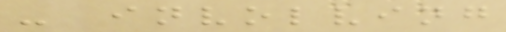- involving
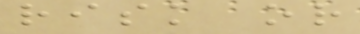risk or
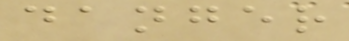danger
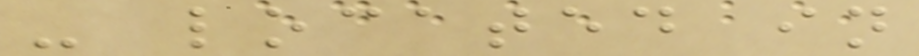- located in
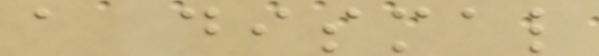a dismal
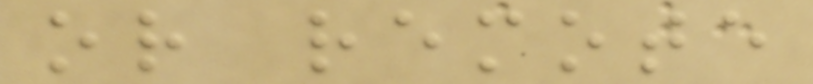or remote
